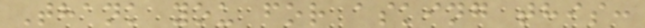Thank you for asking this:
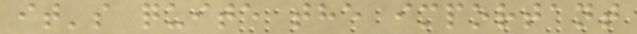it's quite the important
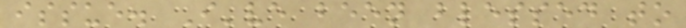issue. I've been blessed to
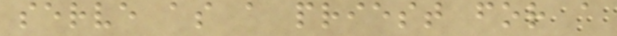serve as a priest for a
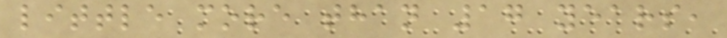little more than 17 years,
